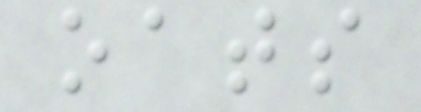oats
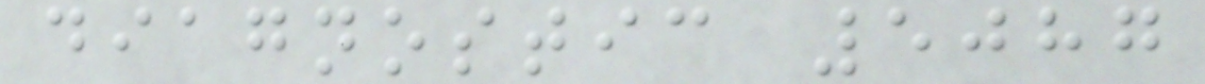diagnostic 5087
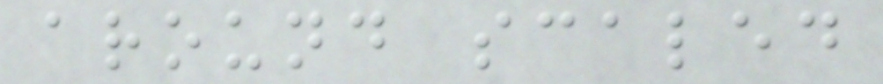around scaled
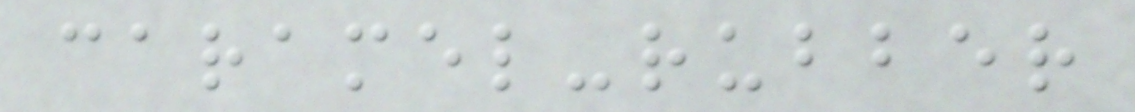caramel-rubber
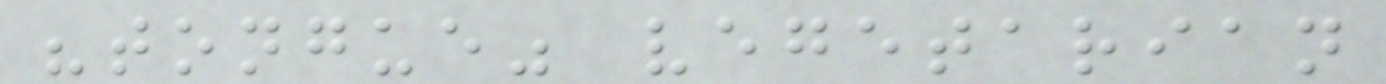"tongue" vegetarian
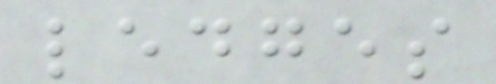ledges
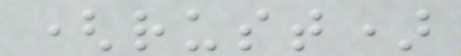(rust)
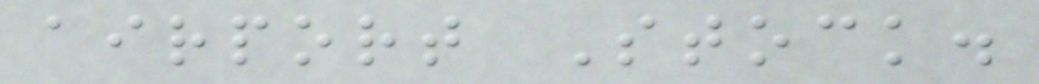airport Stock.
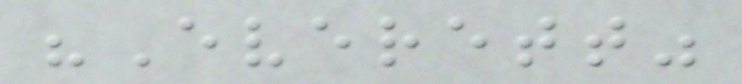"Everett"
